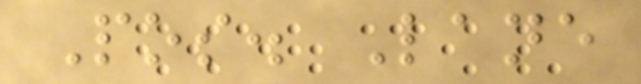Pos. Lane
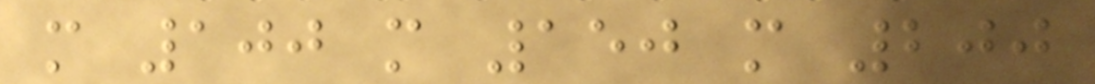m 100 m 150 m 200
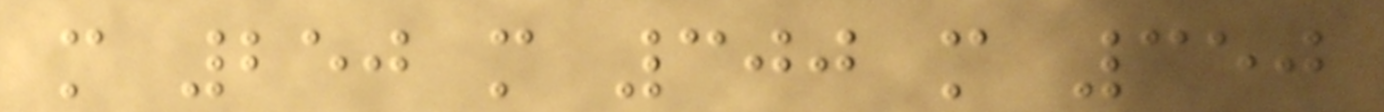m 250 m 300 m 350
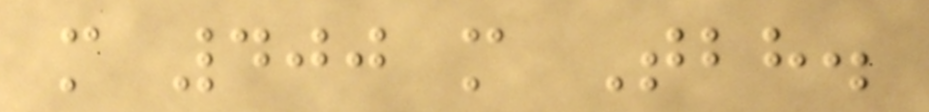m 400 m Tbh.
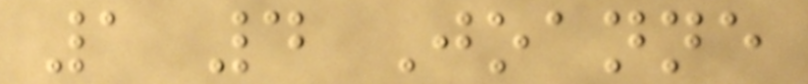1 4 Joanne
